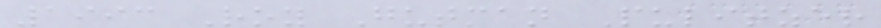1993 Roy Gutman Pulitzer
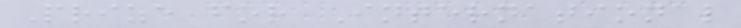Prize for International
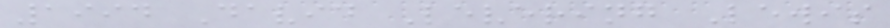1994 David Levering Lewis
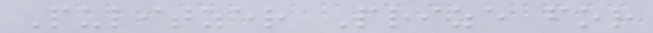Pulitzer Prize for
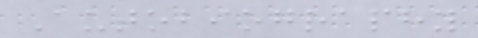Autobiography
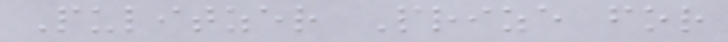Pulitzer Prize for
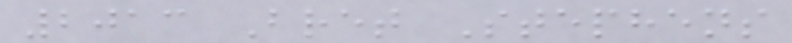2013 Bret Stephens
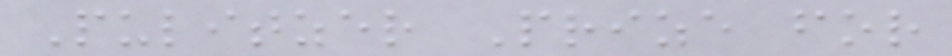Pulitzer Prize for
